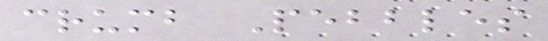crumb Pebbles
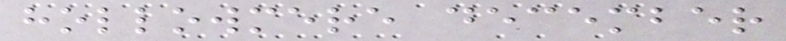hollowmere december
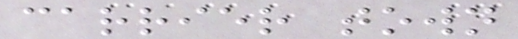carrier town
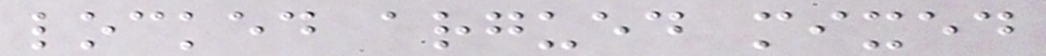locked argued mixed
